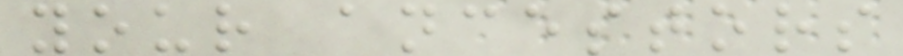your ancestors
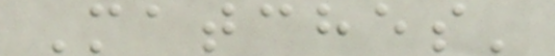Matches'
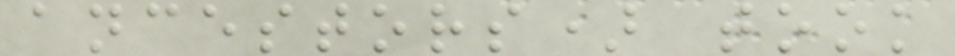ancestors) took
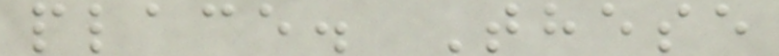place. These
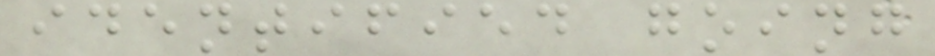identified going
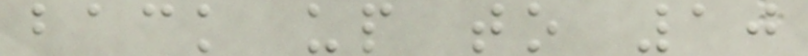back up to 10
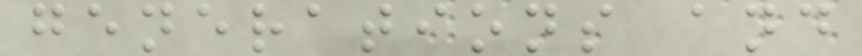generations and
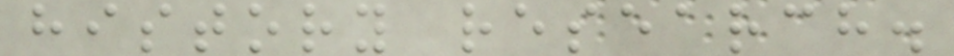history research.
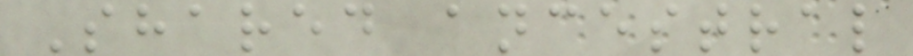Shared ancestral
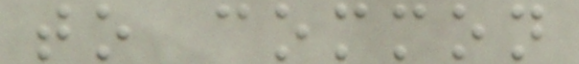to common
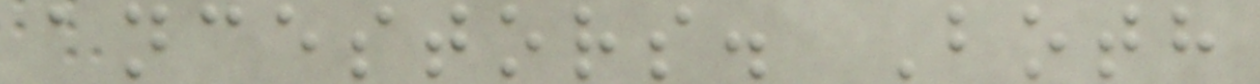ancestors. Both
